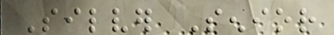Silver Senior
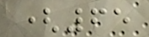(65
